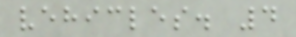vehicles. 4
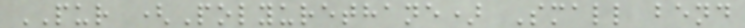PUR (Polyurethane) Small bend
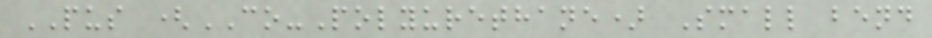PUS (CO-Polyurethane) Small bend
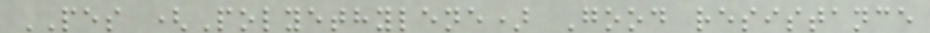PES (Polyethylene) Good resistance
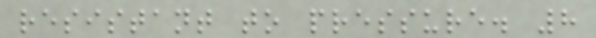resistant to pressure. 8
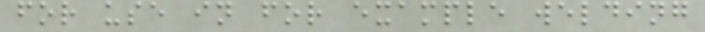for use in for example welding
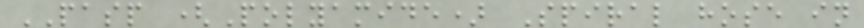PASP (Polyamide) Spiral hose in
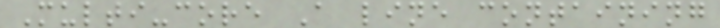Multi-core A line containing
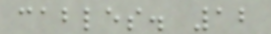cables. 12
